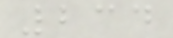234
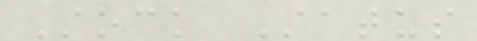Stock Status
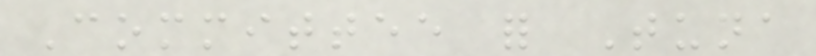Committee for Tuna
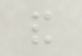and
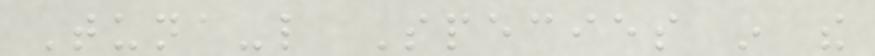Tuna-like Species in the
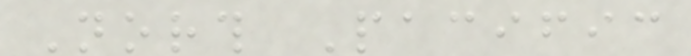North Pacific
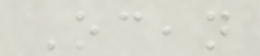Ocean
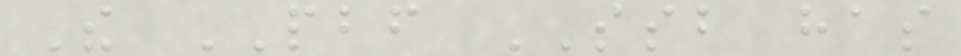The PBF SSB has
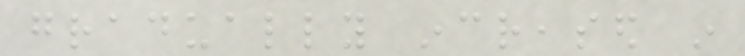gradually increased in
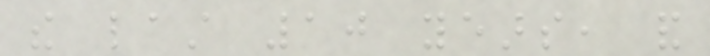the last 10 years, and
